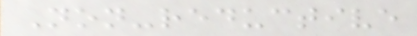Non-reductive
